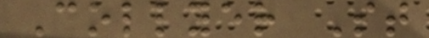Collyer St
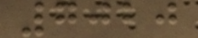7020
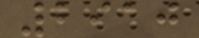2910
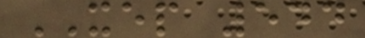XEP 544
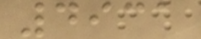4931
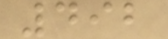492
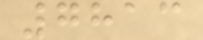7813
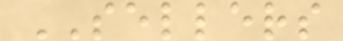SELLERS
